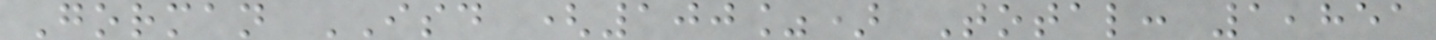Gorman ISD (100%) Total: 1,851
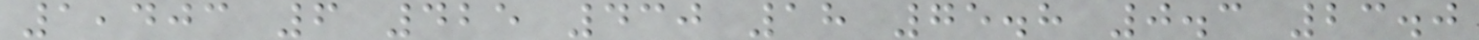1,403 6 425 430 18 75.8 0.3 23.0
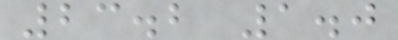23.2 1.0
